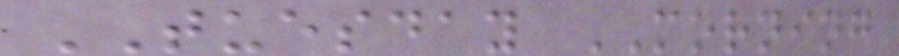TUESDAY MORNING
